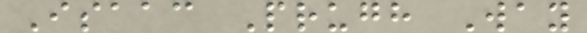Isaac Prugh Way
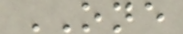ONE
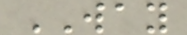WAY
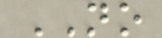NO
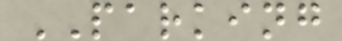PARKING
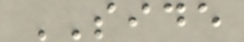SIDE
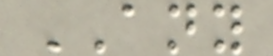ANY
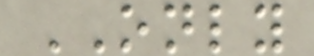ONLY
